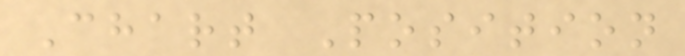Chart Position
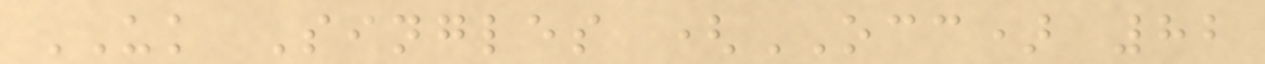UK Singles (OCC) 82
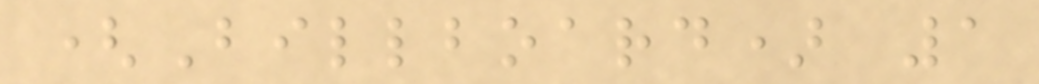(Billboard) 1
